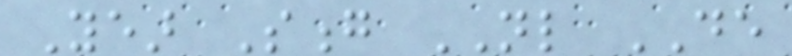Year Song NL DE
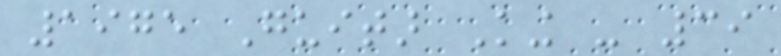1975 Guitar King - 39
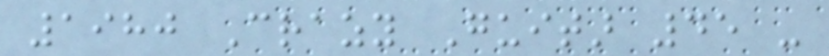1980 Crazy Guitar 45 -
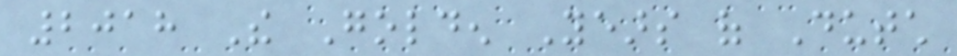2018 The Golden Years of Dutch
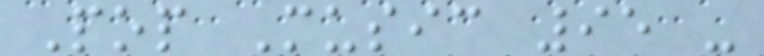Pop Music 95 -
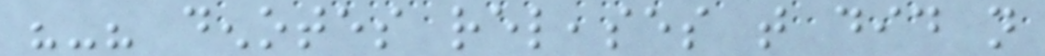"-" denotes releases that did not
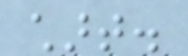chart.
